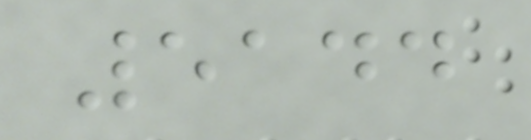5144
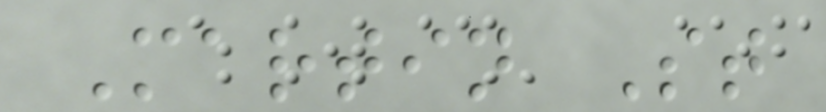Martin St
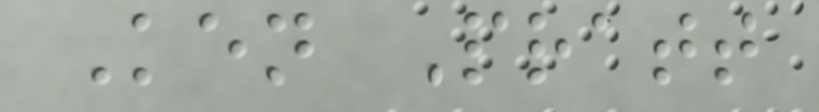Ken Pratt
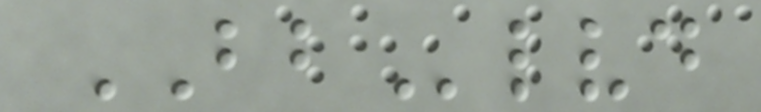BBlvd
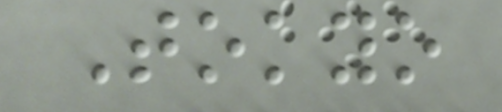Tokyo
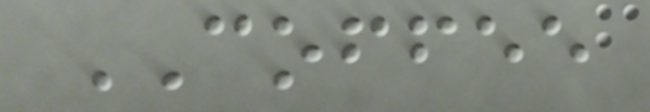COFFEE
